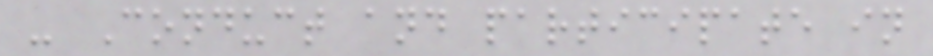- Conduct and participate in
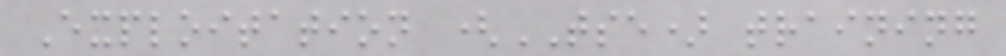Exploitation (TSE) training
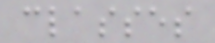classes
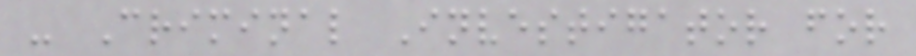- Criminal Investigator for
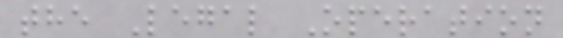the Legal Operation
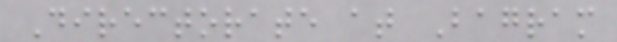Directorate at Bagram
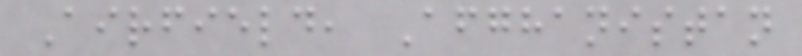Airfield, Afghanistan
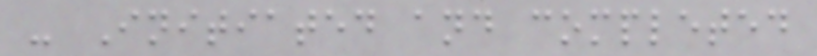- Initiated and completed
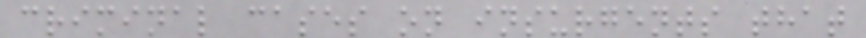criminal cases on insurgents that
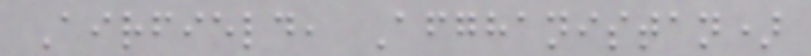Airfield, Afghanistan)
